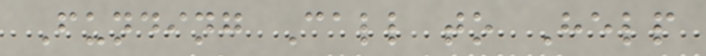Funding Call to Help
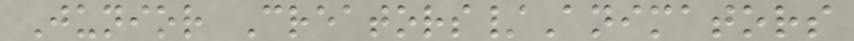Junior Creators/Animators
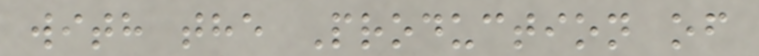with the Production of
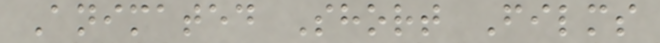Animated Short Films
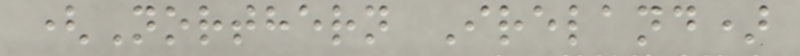(Northern Ireland)
